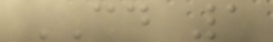CD 1
